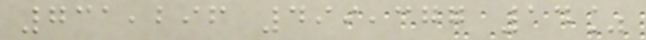731,296 499,377 14%
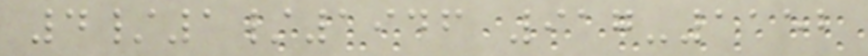4/1/1946 917-1152
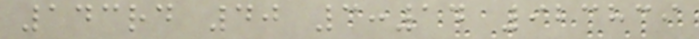143rd 40 3:14 923839
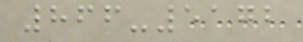866-5172
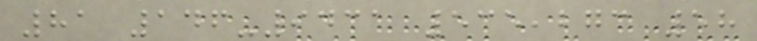81 146-9431 535,273 58
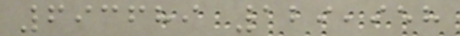693689 129,958
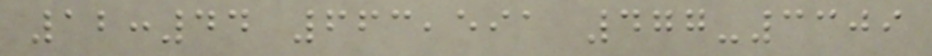12:44 663,591 477-3309
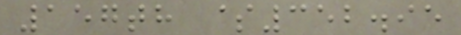157th $352.95
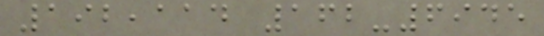192,114 162-6945
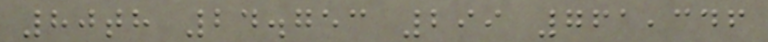80th 24.753 299 761,346
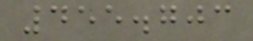455.703
